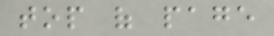top of page
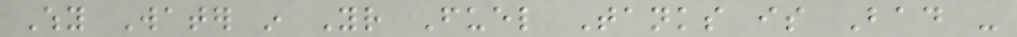Why Water in Your Fuel Tanks is Bad -
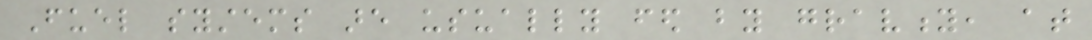Fuel systems are usually fed by gravity, at
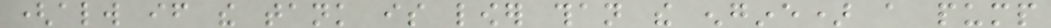(always if the tank is lower than the engine) a pump
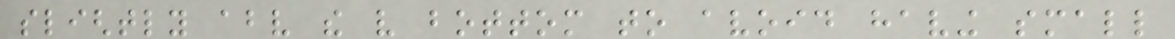slightly above the very bottom to avoid having small
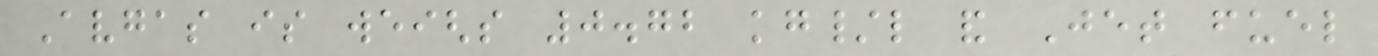Avgas is weighs 0.72 kg/l and Jet fuel
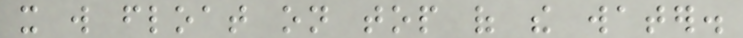it will float on top of the water.
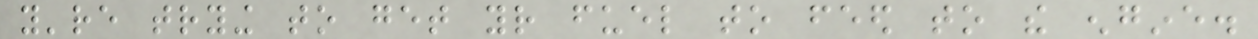you're trying to get your fuel to feed to the engine.
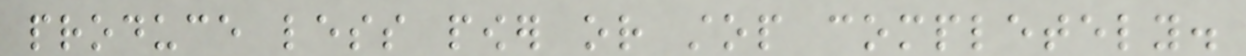produce less power or stop completely.
